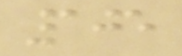105
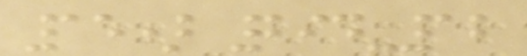15) 294-12
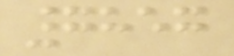7857
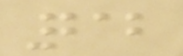212
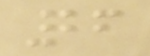26
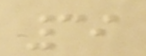39
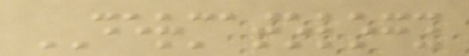DERMATOLOGY
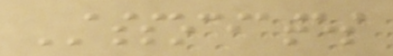ASSOCIATES
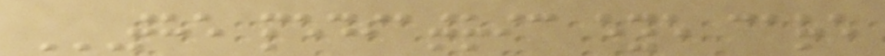THE PEDIATRIC EYE CARE
